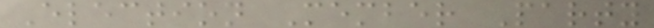Election Member Party
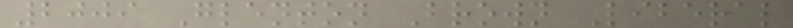2009 Glenton Brown Liberal
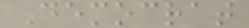Democrat
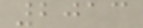2013
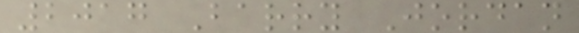2017 Barry Jordan
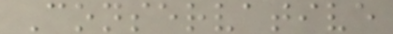Conservative
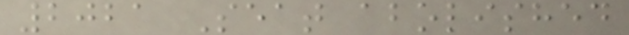2021 Seat abolished
